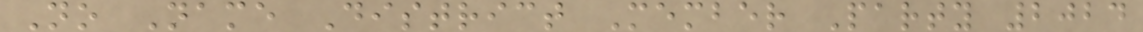No Name District Member Party 2024
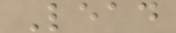Lead
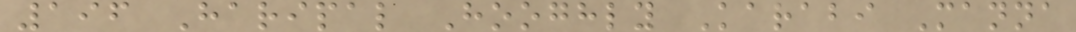196 Haripal Hooghly Karabi Manna
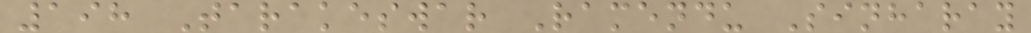198 Tarakeswar Ramendu Sinharay
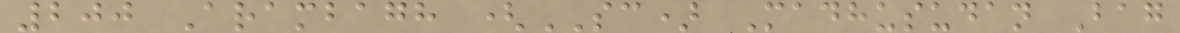200 Arambagh (SC) Madhusudan Bag
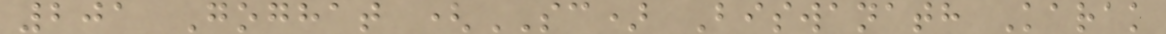201 Goghat (SC) Biswanath Karak
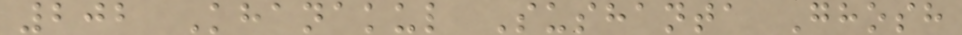202 Khanakul Sushanta Ghosh
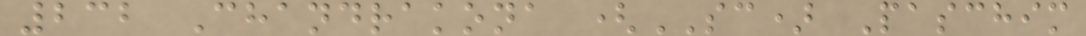232 Chandrakona (SC) Paschim
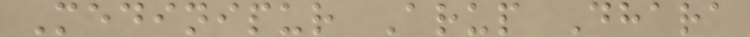Medinipur Arup Dhara
